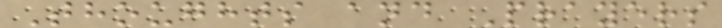Thoughts and Prayers
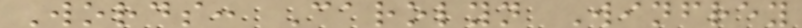Words: Carolyn Winfrey
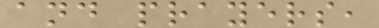and prayers,
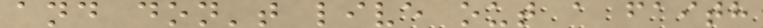and don't live out a faith
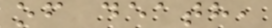of death,
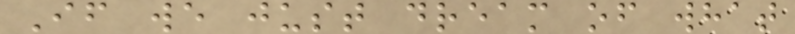If we just dream of what
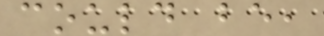could be,
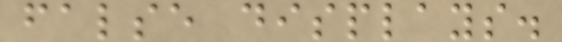false displays.
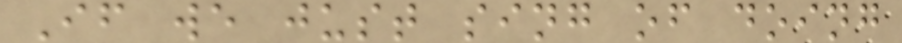If we just sing of doing
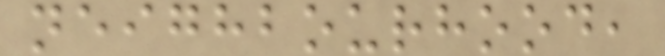neighbourhood,
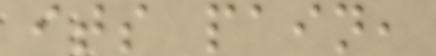its pain,
